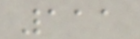111
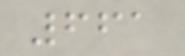661
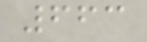663
